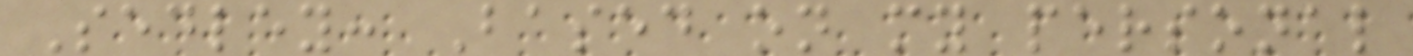Sedley: Based on my personal
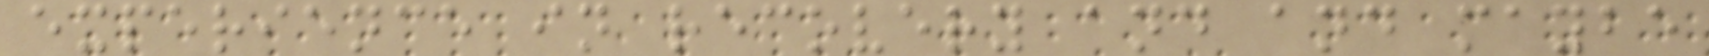experience in recovery and and maybe
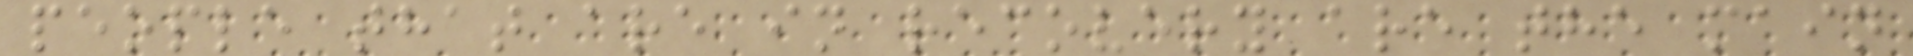people that are in recovery are the main
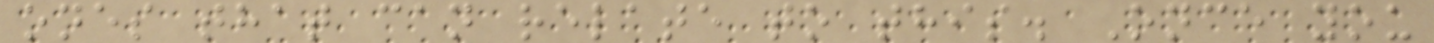ones that can relate to this. Once you
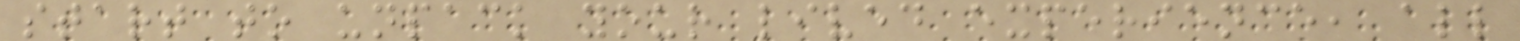start to unpack your lived experience, all
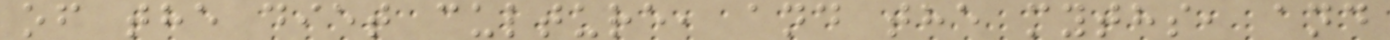of the diet culture, and the myths, and
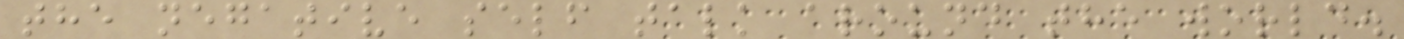the negative self talk around the world.
